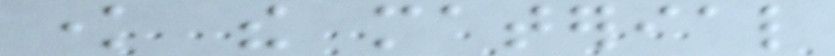know the material
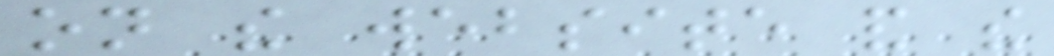on the website and the
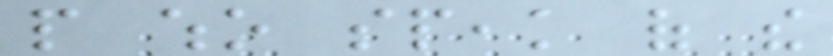people who speak of the
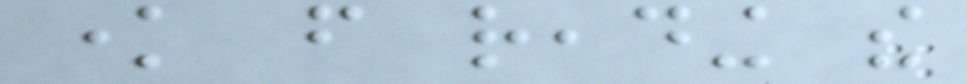know from reading the
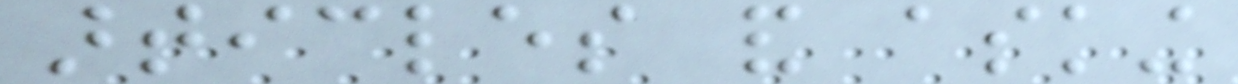articles and asking
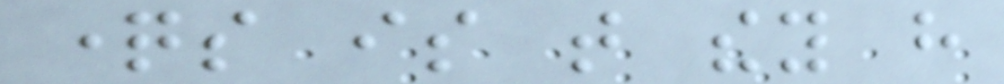questions is that they have
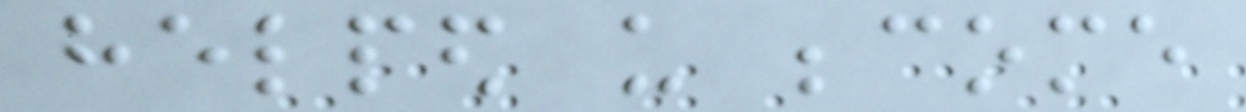helped us become
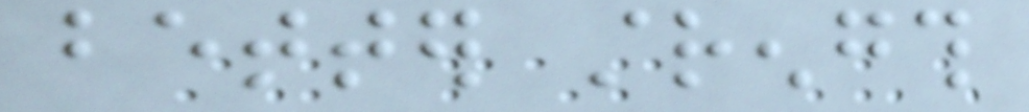better strength
